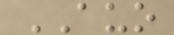AUO
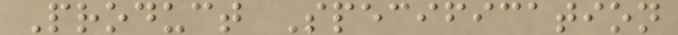Product Specification
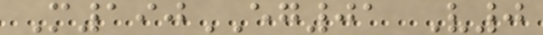M190EG01 V0
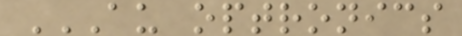AU OPTRONICS
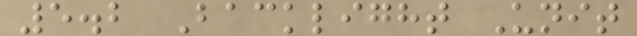5.2 Backlight Unit
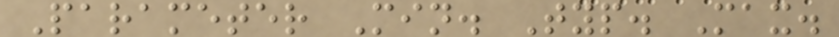Parameter Min. Typ. Max.
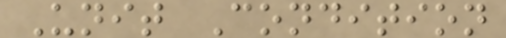Unit Condition
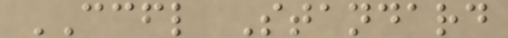CCFL Standard
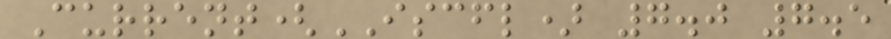Current(ISCFL) 7.0 7.5
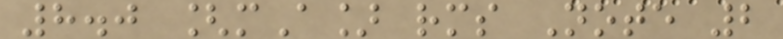8.0 [mA] rms Note 2
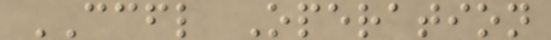CCFL Operation
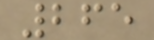265
